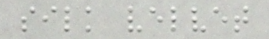silk velvet
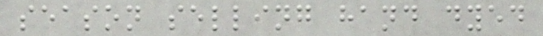season selling hand dyed
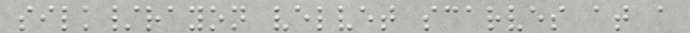silk/rayon velvet scarves at a
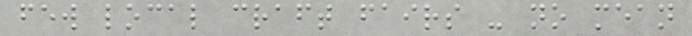few local craft fairs - no mean
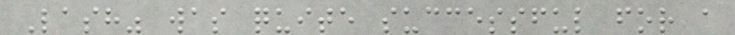Lash" was quite successful for a
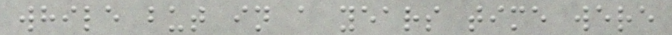while but in a years time were
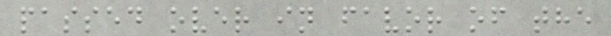passed over in favor of the
